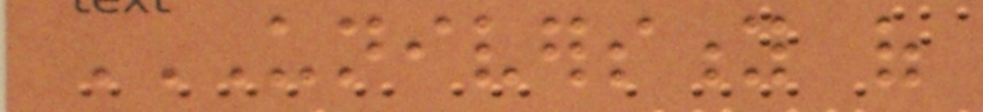UNIVERSITY OF
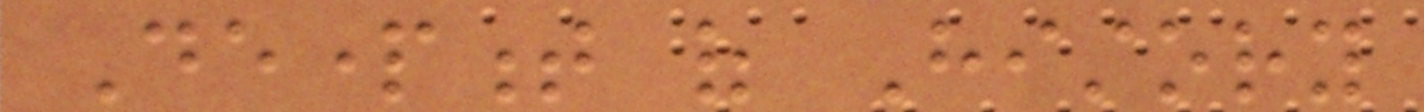Department of History
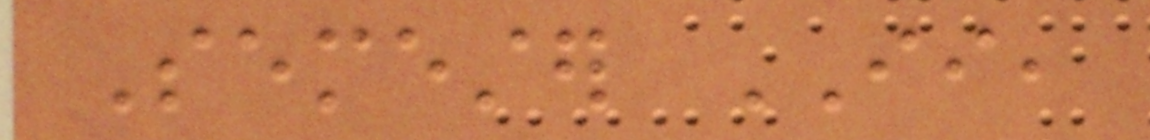Semester II,
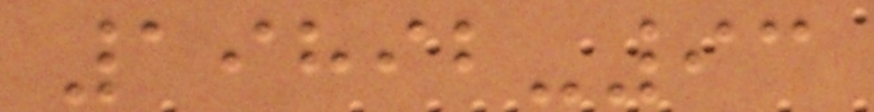19892-93
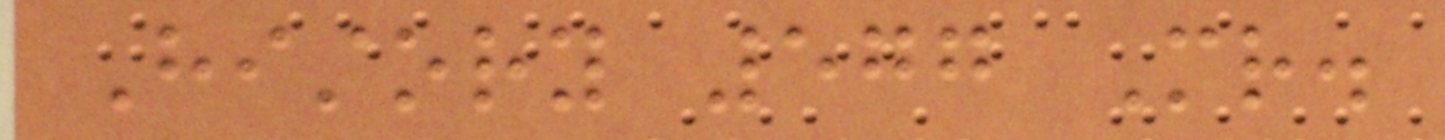History 577 Mr.
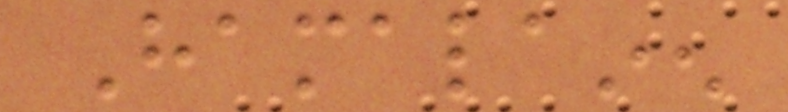Hamalainen
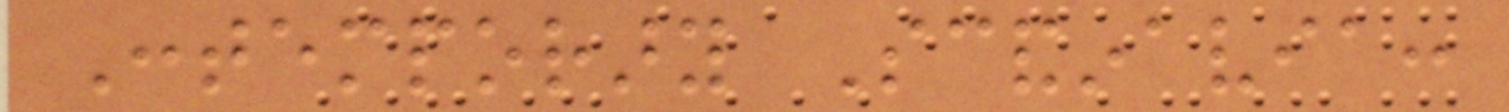Contemporary Scandinavia:
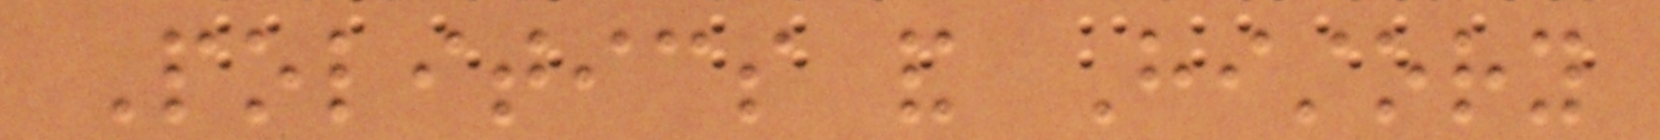Politics and History
